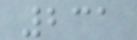231
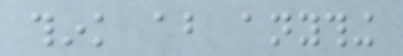think about anything
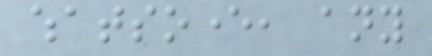whatsoever, any
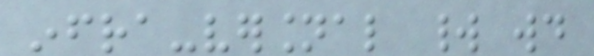infra-versional world would
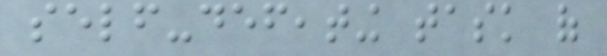self-defeating task of
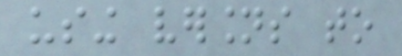using versions to
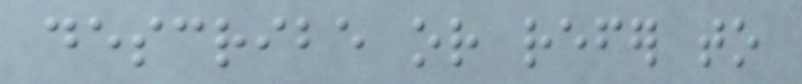describe or refer to
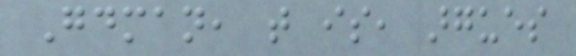Goodman, that is, argues
